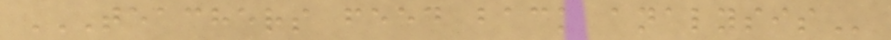TEACHERS FEED BACK ANALYSIS
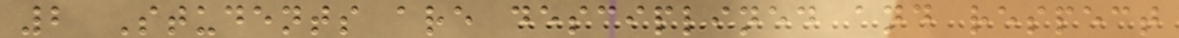2 Students are desciplined and respect
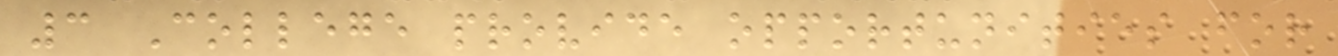3 College provide opportunities for
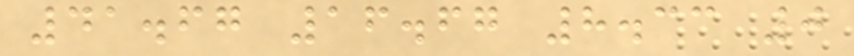41.67 16.67 8.33 0
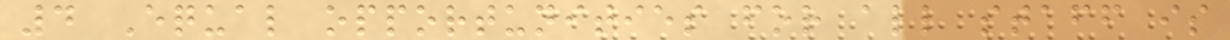4 Equal opportunities for all staff is
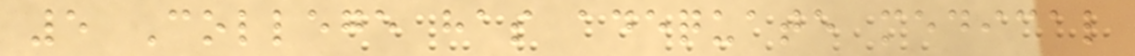5 College has adequate medical
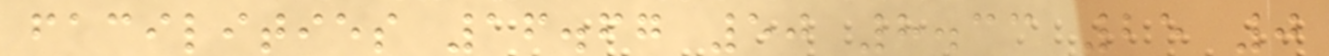facilities 16.67 50 8.33 25 0
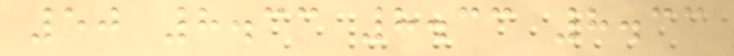50 8.33 8.33 8.33
